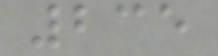235
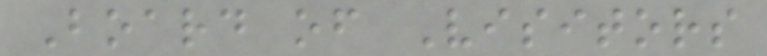Board of Visitors
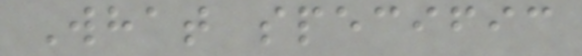What specific
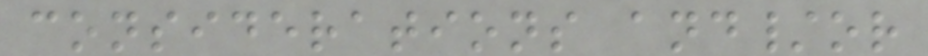considerations and/or
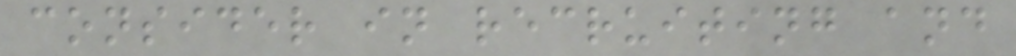consider in recruiting and
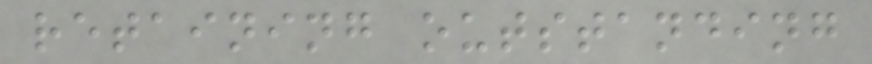retaining outstanding
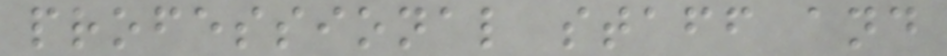professional staff and
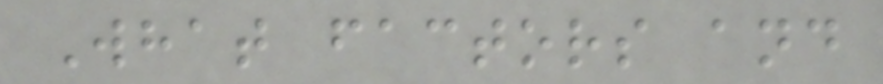What factors and
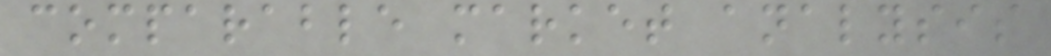comparable market analysis
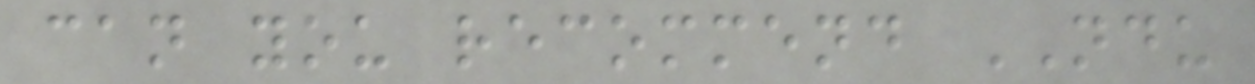can you recommend NDU
